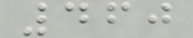460
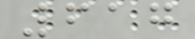617
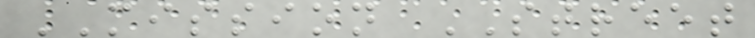MISSION STREET
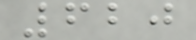620
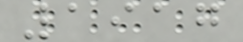1917
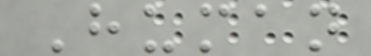Human
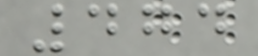474
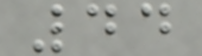44
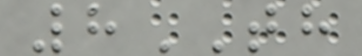8TH
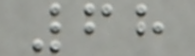68
